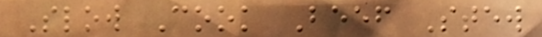Slow Cook Beef Stew
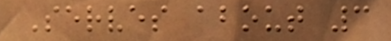Serves about 3
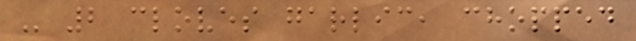- 2 cloves garlic, chopped
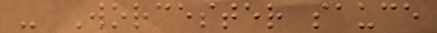- Worcester sauce
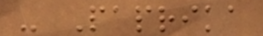- Paprika
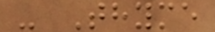- Thyme
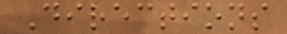Directions
